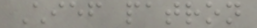Chief patron
